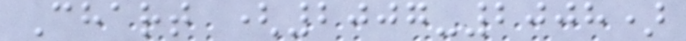Chart (2007-2008)
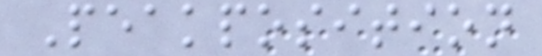Peakposition
